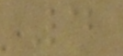4
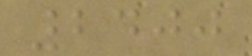2400
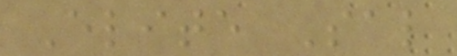Elite Sal
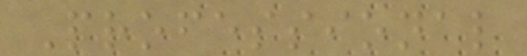Professional
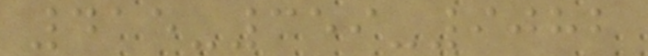415-359-9082
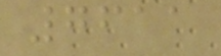7611
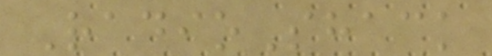RadioShack
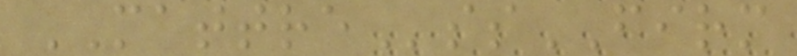MATTREssFIRM
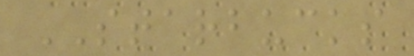STARBUCKS
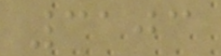3103
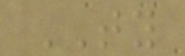TY
